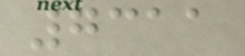7311
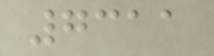7311
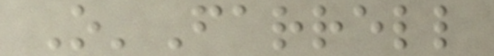O'Farrell
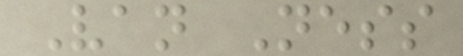Van Ness
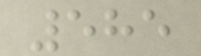585
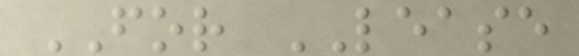FOR LEASE
